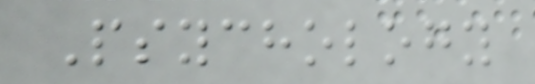Psychology
